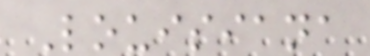Louisiana
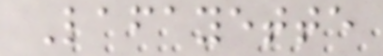Lafayette
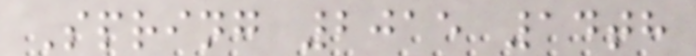Spring 2015 14th
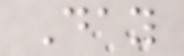Day
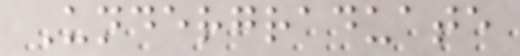Undergraduate
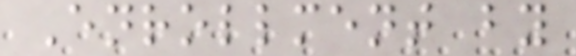Enrollment by
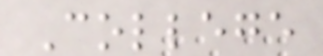College
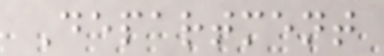Department
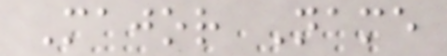Major Name
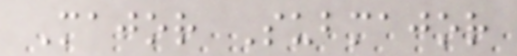Major Submajor
